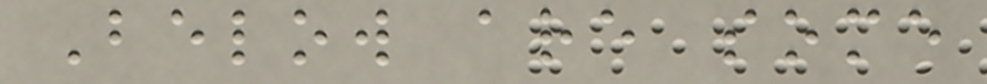Below are some
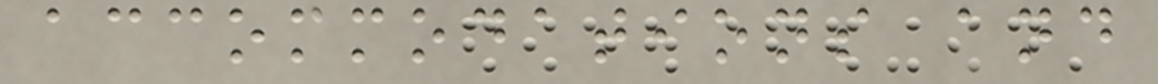accommodations and
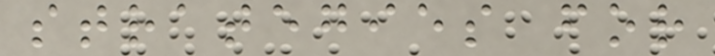strategies for
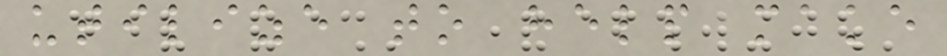utilize to help make
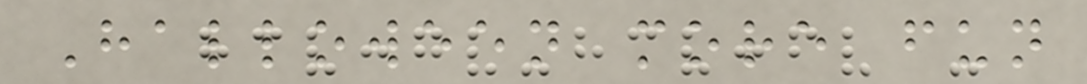Halloween more fun
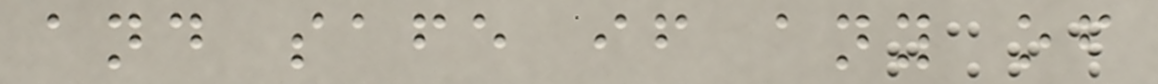and safe if any of
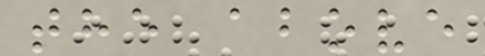the above
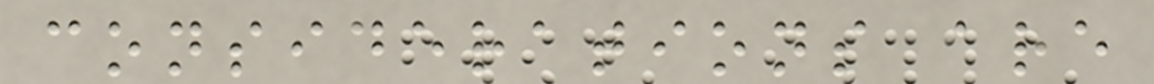considerations are
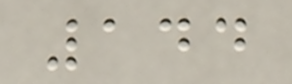144
